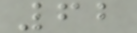62
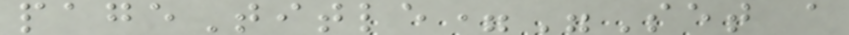pageTitle="Set a
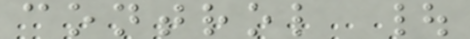control |
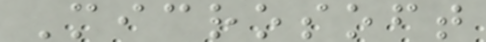Microsoft
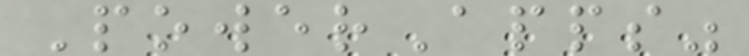PowerApps"
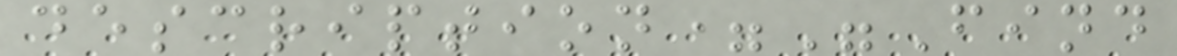description="Find
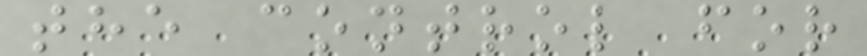the control for
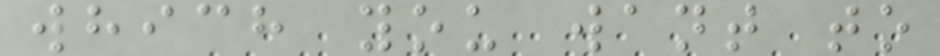which you want to
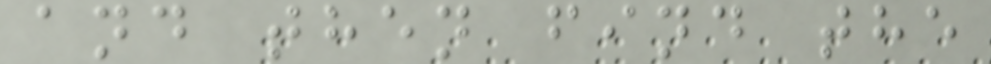and then find the
